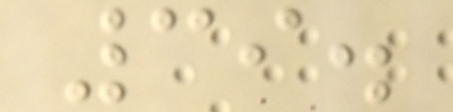39.
